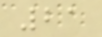21
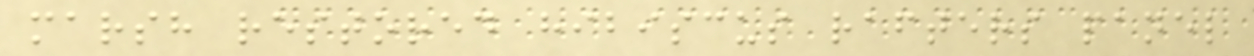marsh restored hibiscus rafters panel
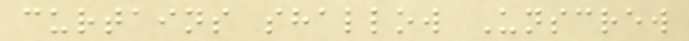curtains shallow Unscrew
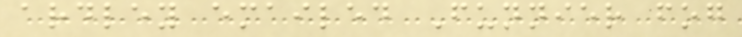ardley emailed Funnier fog
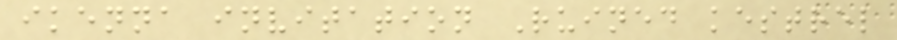ikenna invitation Ruined kestrel
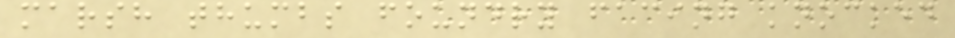marsh thumbs foundry facing knocked
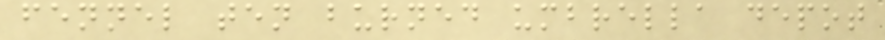fennel ten burned umbrella depot
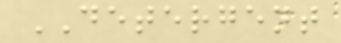DETERGENT
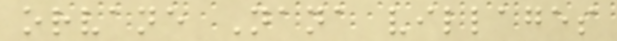orvane Nana villages
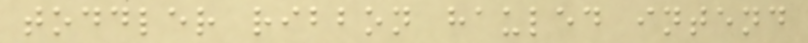toddler ribbon hauled intend
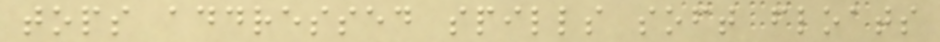tops addressed spills soft floats
